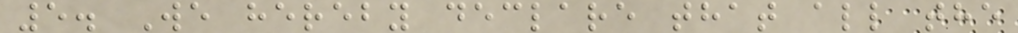5. We hereby declare that all the
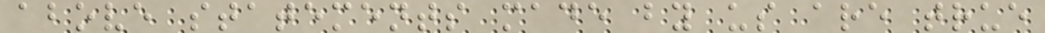above statements made by us are true
